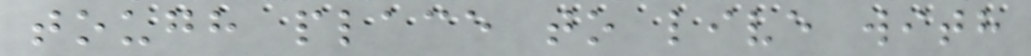tough place to live with
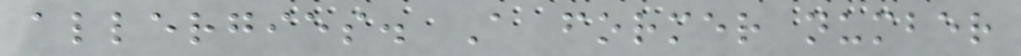allergies. A former number
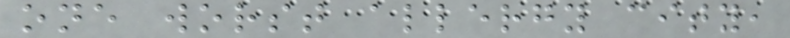one worst allergy city,
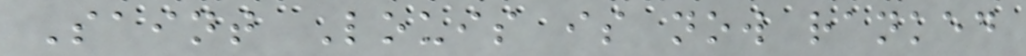Saint Louis is now ranked
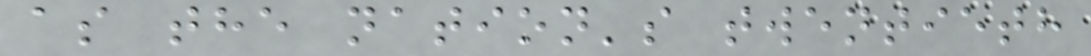as the nation's twentieth
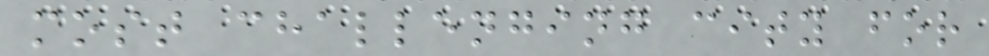most challenging city for
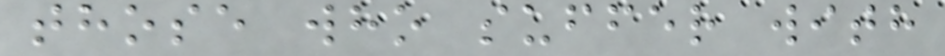those who suffer with
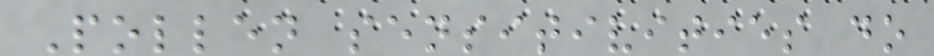Pollen sensitivities do
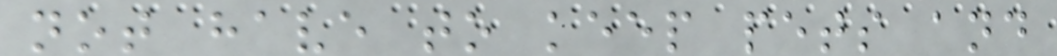not have to keep pets and
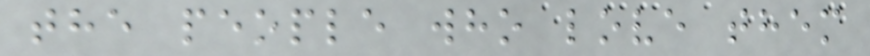the people who love them
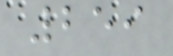259
